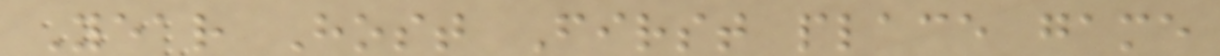Year Host First place game
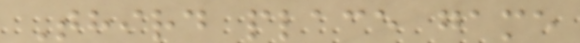Third place game
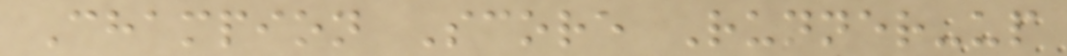Champion Score Runner-up
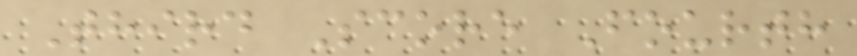Third Score Fourth
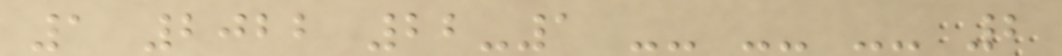1 2022 22-1 -- -- -- 2
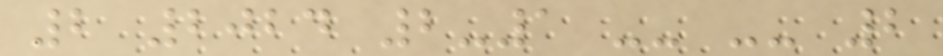2 2024 2-1 -- -- 2
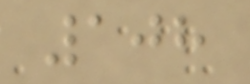108
